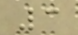3
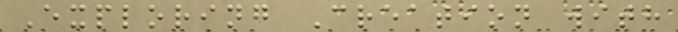Exploring Creation with
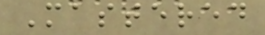Mastered
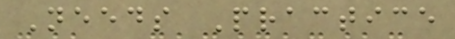Needs Practice
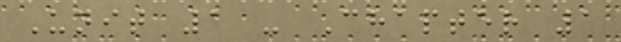Unit 1 - Chapter 1
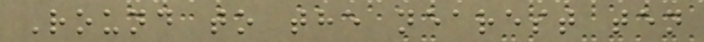Round to the nearest ten
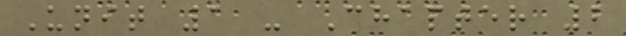Unit 1 - Chapter 2
